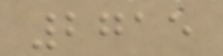2715
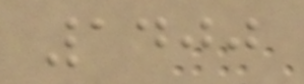1400
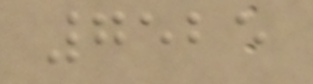7525
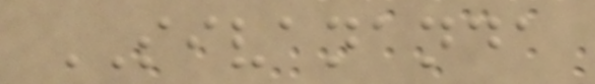SIVANANDA
